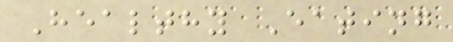Healthy Eating
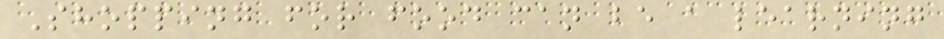Shopping for food can be a learning
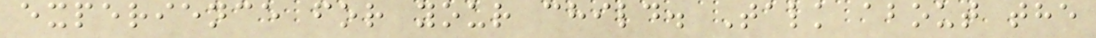experience for your child. Talk about the
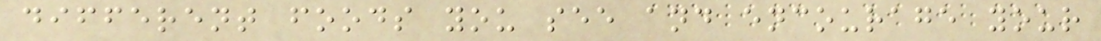different foods you see and encourage your
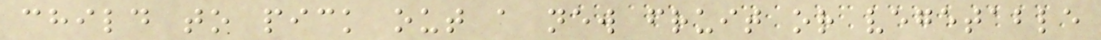child to pick out a new fruit or vegetable
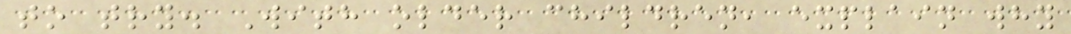to try. With older children, explain why
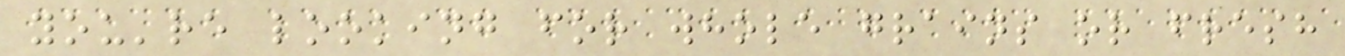you're looking for whole grains or fresh
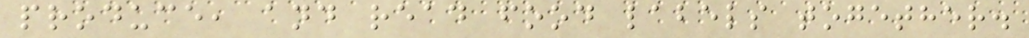produce, and read food labels together.
